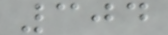304
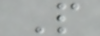P
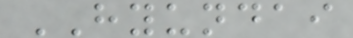HYUNDAI
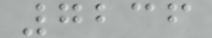7236
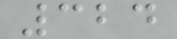324
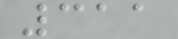311
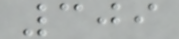309
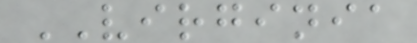VIRGINIA
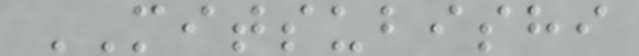MITSUBISHI
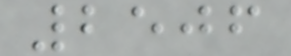2506
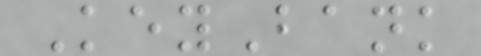KeyBank
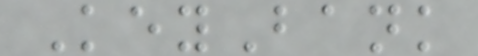KeyBank
